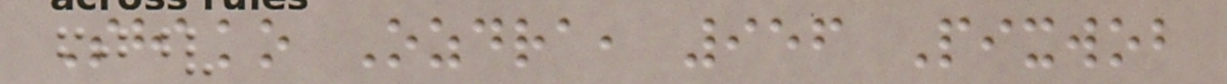Shako Ozdra, 956 Pixwob
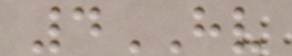4HV
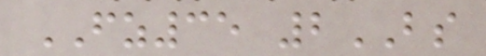FZ35 2BS
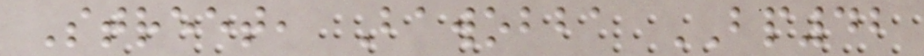Street, Bawobba BP42
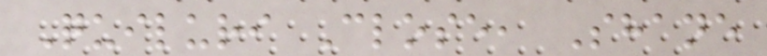Quiluri Close, Shane
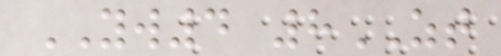YW4 8ZT
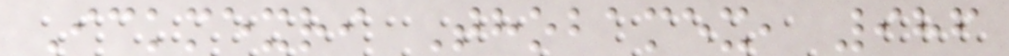Ickmexri Thobamex, 986
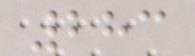283
